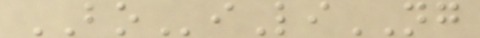BOiLiNG
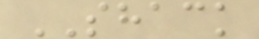SHACK
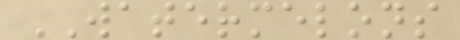WATERMELONS
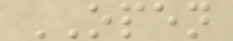OPEN
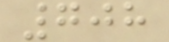708
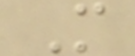M
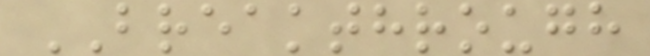BREAKTHROUGH
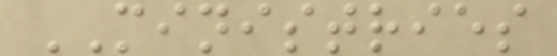MINISTRIES
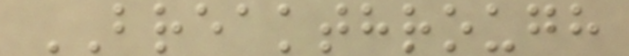BREAKTHROUGH
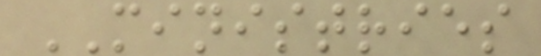MINISTRIES
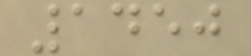1450
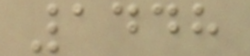1448
